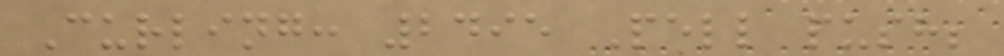Curling: 2495 Pell push;
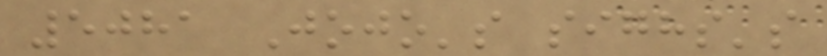5081 Jojo's sighs's
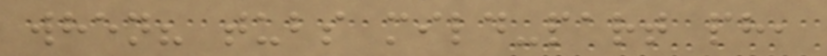when? tubs mild-part ph,
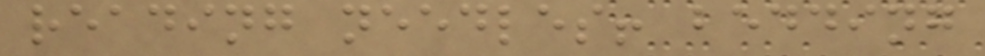reading needles! bedding
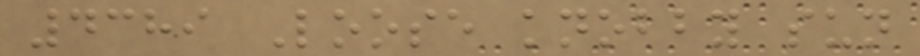4389 Loose knobby sun
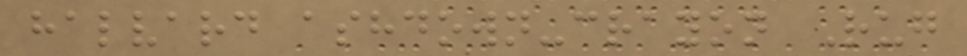halvard ashdown-crayon Rug
